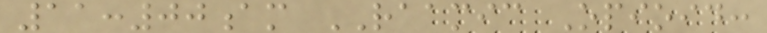11:00am RAAMIC Opioid:
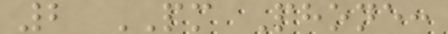2 PM Phone:
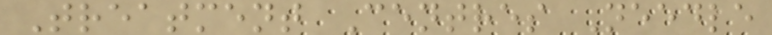Treatment Centres Needle
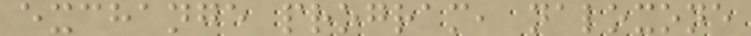exchange program, naloxone
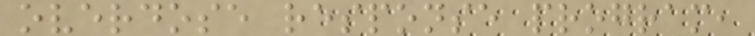overdose response program,
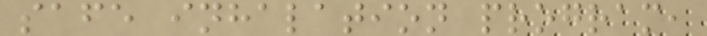safe inhalation program,
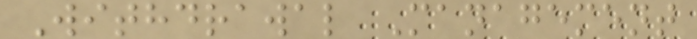Withdrawal Management
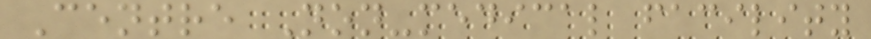Centre Non-medical facility
